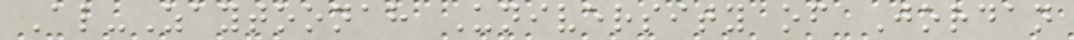Al-Zaytoonah University of Jordan
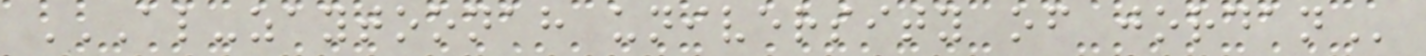AL-ZAYTOONAH UNIVERSITY OF JORDAN
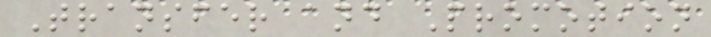Transfer and Promotion
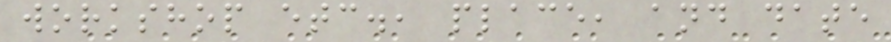workshop etc., place, and date
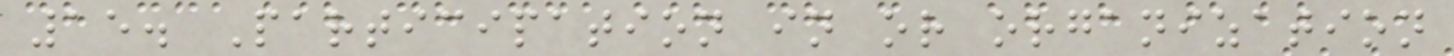15. Participation in or organization
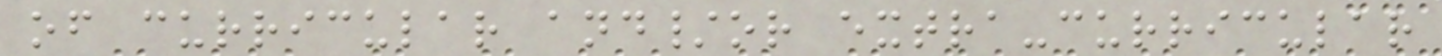of curricular and/or extra-curricular
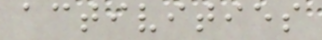activities
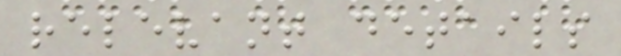relevant details
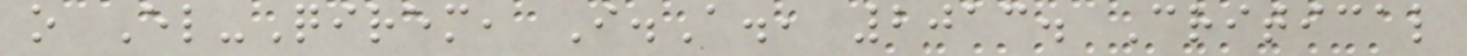o El-Qirem, I.A., 2013. Critical
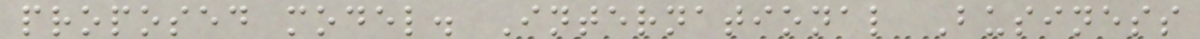proposed model. International Business
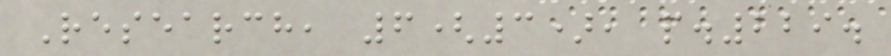Research, 6(3), p.229.
